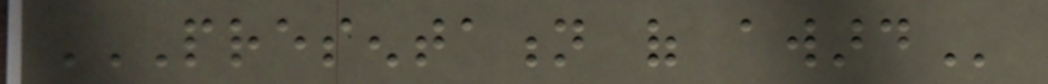PRESENTATION OF AWARD
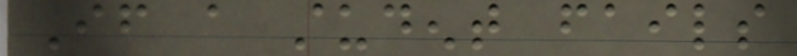If a student fails
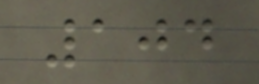104
